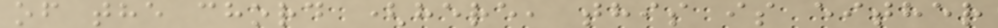of the chord (here, this is either
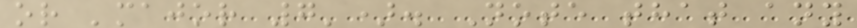or 'major 7'). Note that any
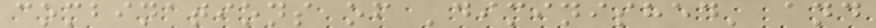combinations of 'diminished' and
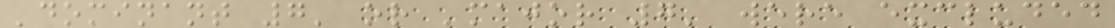'dominant 7' or 'major 7' were excluded
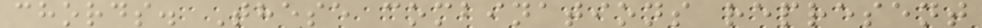chords. These combinations represent
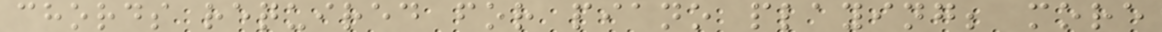chords required for piano playing; more
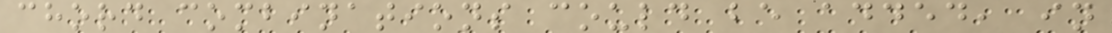chord combinations could be added, in
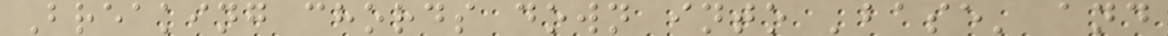Breaking chords down into 'base' and
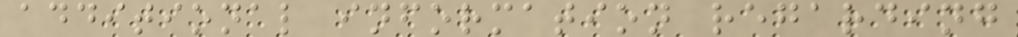additional information regarding
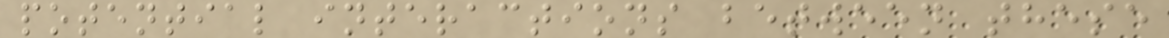potential interactions between these
